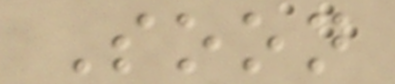Soon
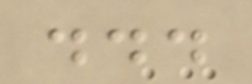...
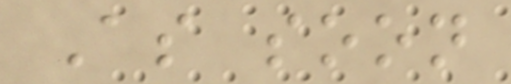As soon
